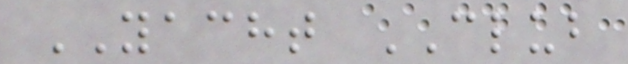YACHT CLUB
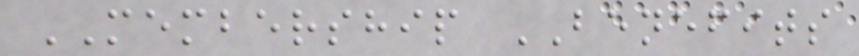MEMBERSHIP BENEFITS
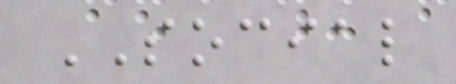SOCIAL
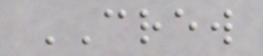CREW
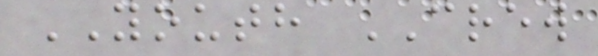YOUTH CREW
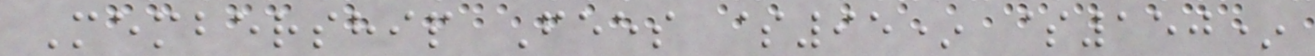Membership Fees $95* $150*
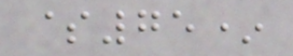$75*
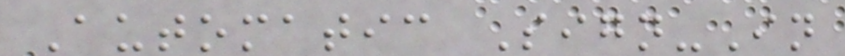Automatic Sign-In
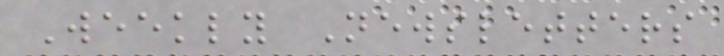Weekly Newsletters
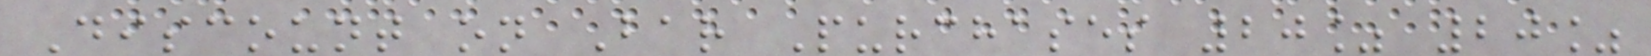Discount on Bar Purchases 20% 20%
